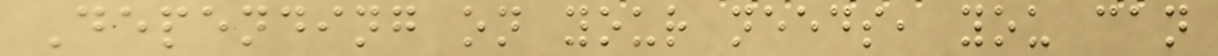Depending on your needs, you can
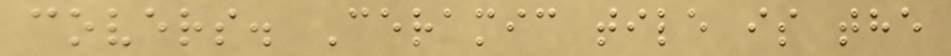covers. Ceramic tile is the
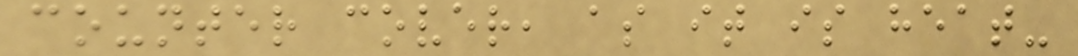counter cover, as it is heat-
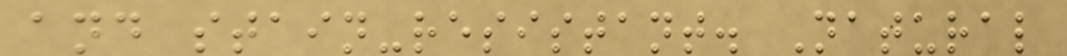and stain-resistant. Natural
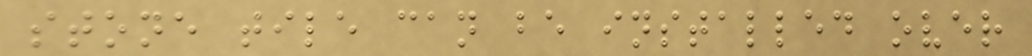stone tile can be installed over
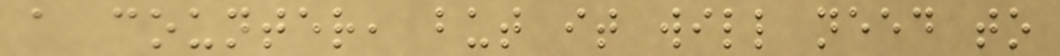a counter, but it will need to
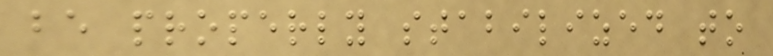be properly stabilized to
